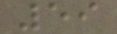59
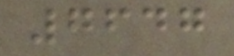7647
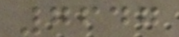7647
